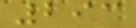293
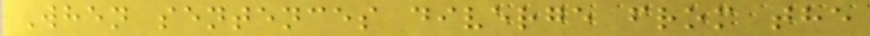When sentences diverge from the
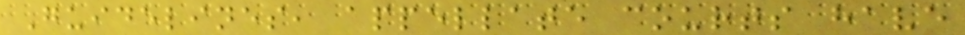Guidelines, appellate courts have
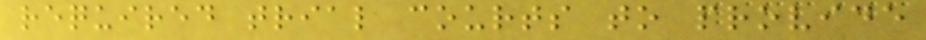required trial courts to provide
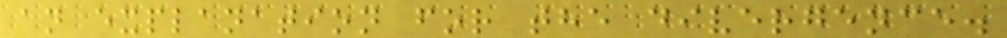an explanation for the divergence.
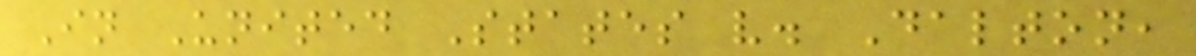In United States v. Dalton,
